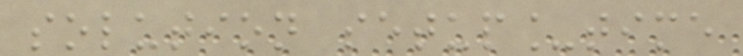solution setup_time
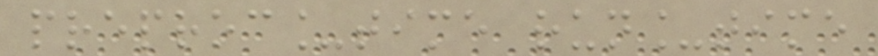preproc_time run_time
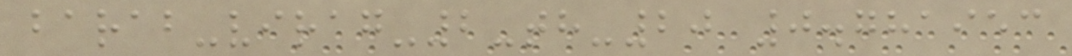barab-virag-2-th-20 0.781953
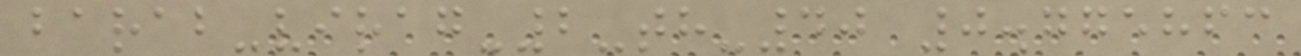barab-virag-2-th-40 0.775863
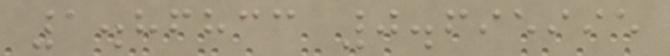1.86833 0.695995
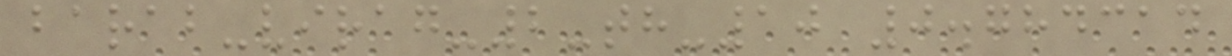barab-virag-2-th-10 0.784314
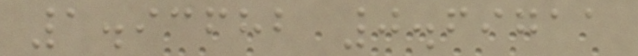1.93682 0.69711
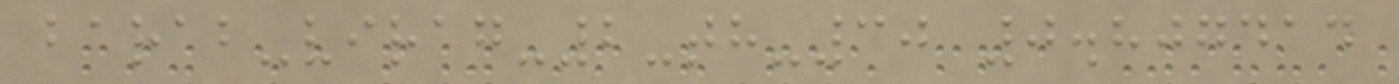barab-virag-2-th-30 0.807414
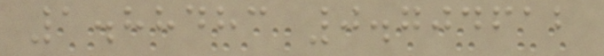1.88483 0.704612
